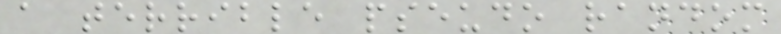a terrible pseudo random
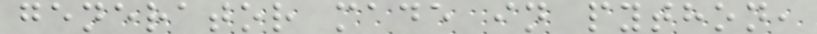generator made in python,
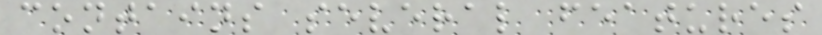contains several features
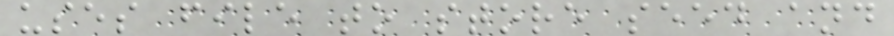uses file to store seed and
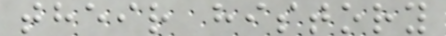their history
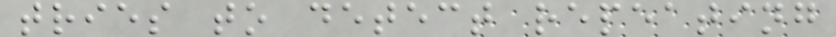tries to detect repeating
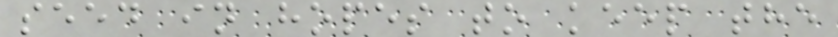seed in hopes to keep the
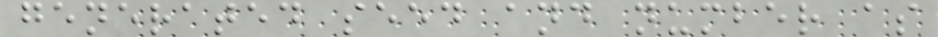generated seed and number as
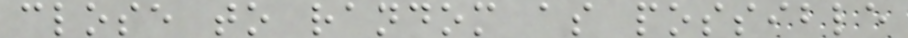close to random as possible
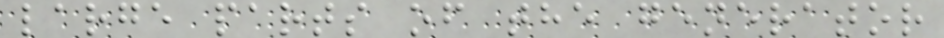large parts of the generator
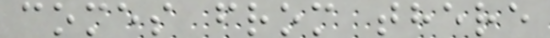comes from there
